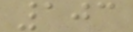103
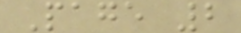Page 2
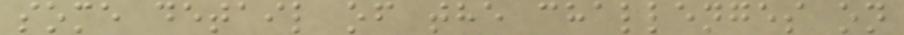some detail of the challenges on
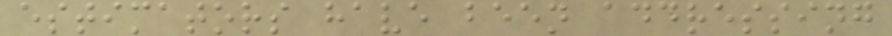estimators have been addressing
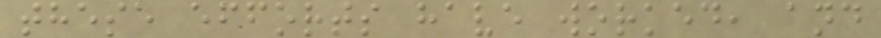these efforts have worked, and
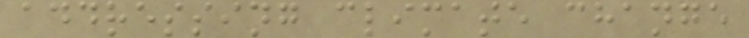addressing climate change
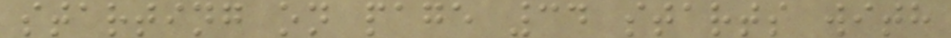starting on page 34 starts with
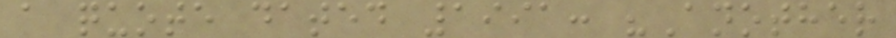a quote dated 1991: "Another
